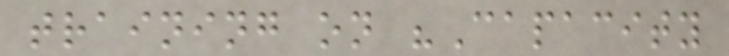training on "Capacity
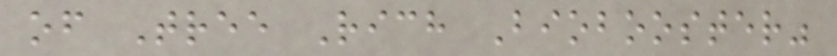of Tree Rich Biobooster"
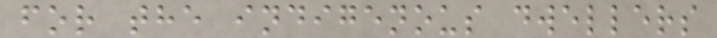for the indigenous dwellers
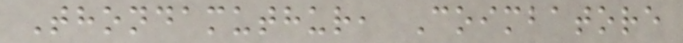Thondamuthur, Coimbatore
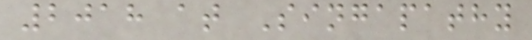2018 at Singapathy
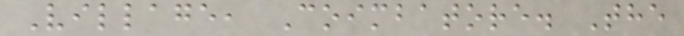Village, Coimbatore. The
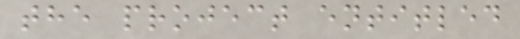the project entitled
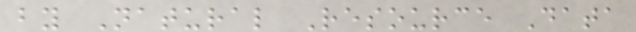by Natural Resource Data
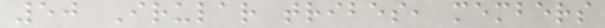50 Irular tribes, members
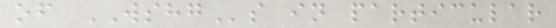of WSHGs in particular
